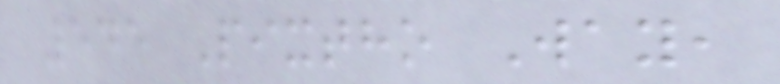545 Pixtho Way,
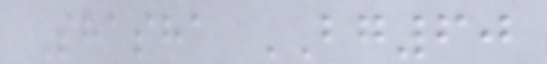Shasha BG60
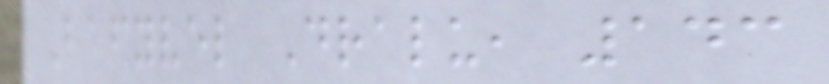Bafyvel Dralu, 143
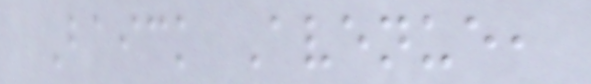Baick Avenue,
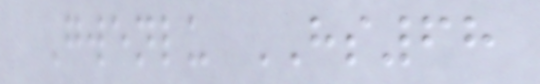Gwenlu HS68
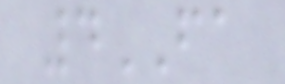4FA
